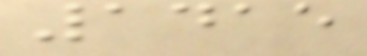1415
